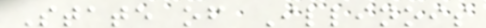State of Illinois
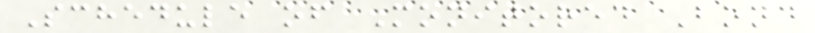Schedule of Monitored Bond
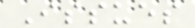Issues
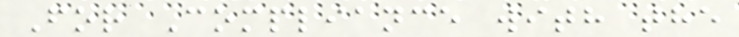For Compliance with the
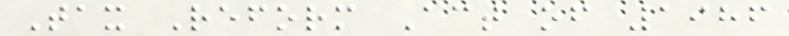Tax Reform Act of 1986
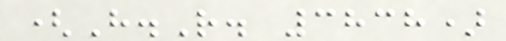(H.R. 3838)
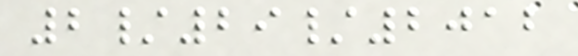2/29/2012
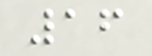16
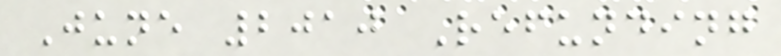June 2010 Refunding
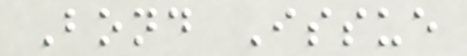Bond Issue
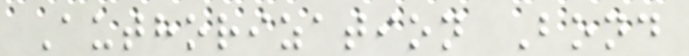Authorization Bond
